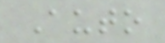Auto
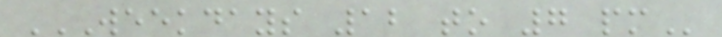WEEKDAYS 12 TO 7 PM
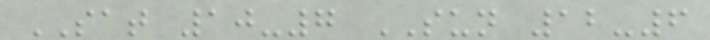SAT 10-7 SUN 12-6
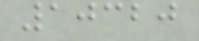10320
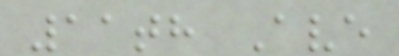11th Ave
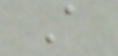A
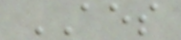AES
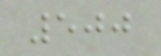500
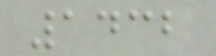1432
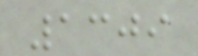1309
